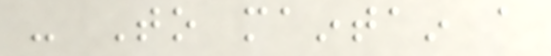- To maintain a
